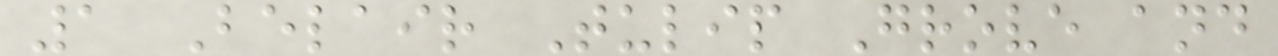1 Belair Tulip Grove and
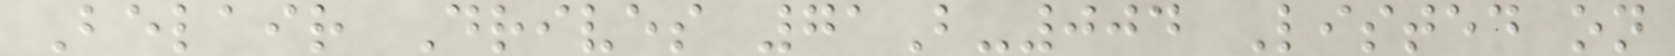Belair Drives 71B-004 Listed on
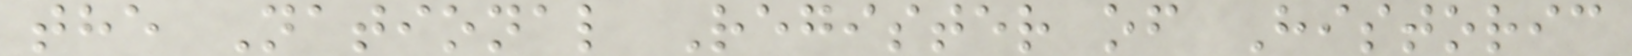the National Register of Historic
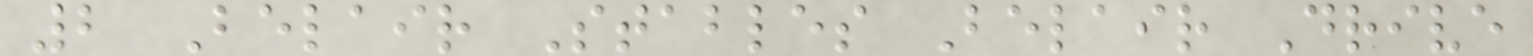2 Belair Stables Belair Drive
